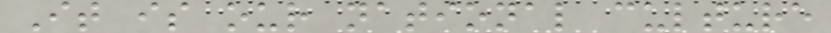It is our national culture
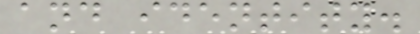and identity.
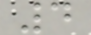4
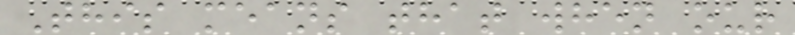This means that when our
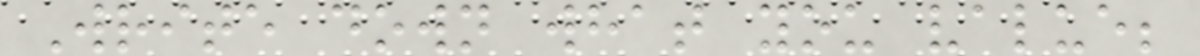Write down what you value;
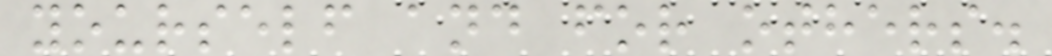yourself and for others.
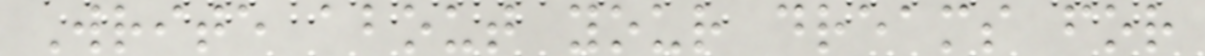Write about your dreams for
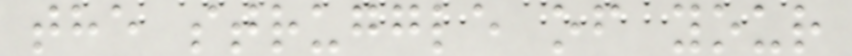the struggle of your
